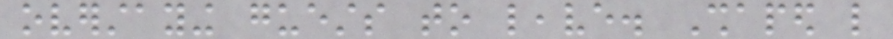overstaying guests to leave. Shaped like
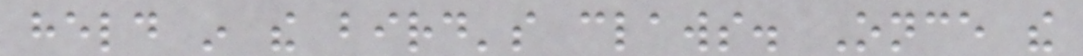held in the bird's claws. Once the
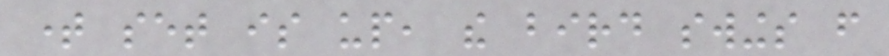time set is up, the bird swings from
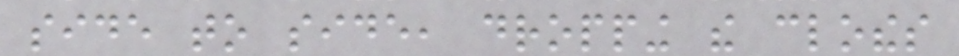side to side, dropping the clothes
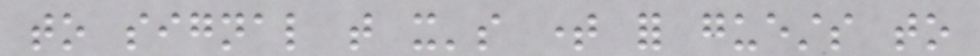to signal that it's time for guests to
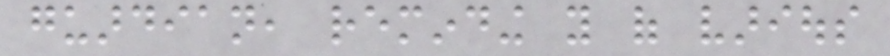guardian, reminding you of various
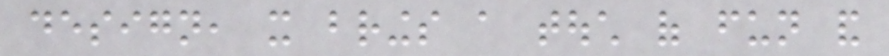design, it brings a touch of fun and
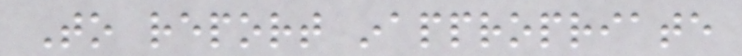To report inappropriate
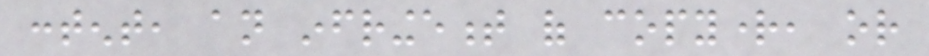content, an infringement of copyright, or
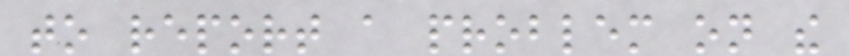to report a problem on the
